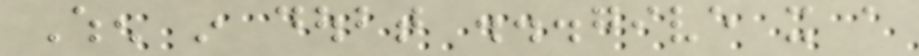When in doubt ...give it a
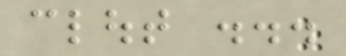clout ...
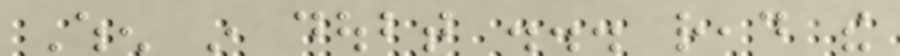When in doubt ... read the
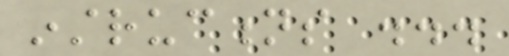instructions ...
